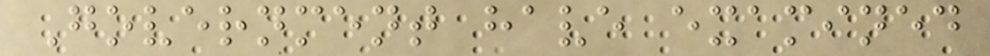Government have examined
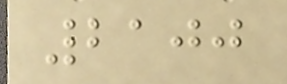2100
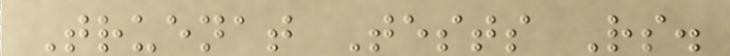Truenat Tests Rs.
